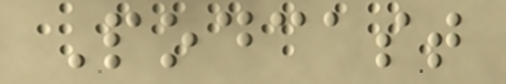Podcast
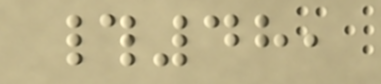#48,
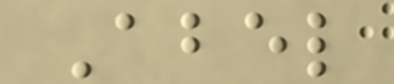Abel
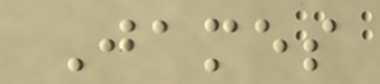James
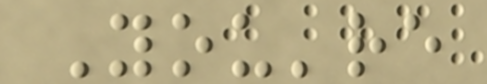You're
